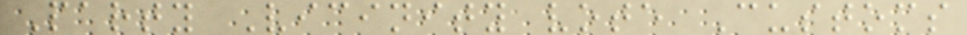Party Vicinity vote Customs
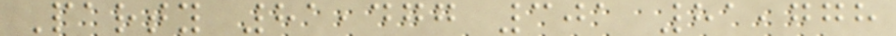Party 81,477 301 81,778
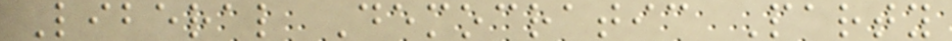Liberal Democratic Party
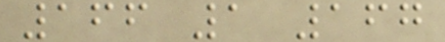166 1 167
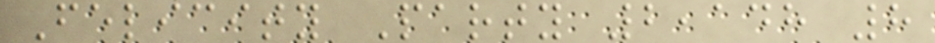Felicity Party 2,148 8
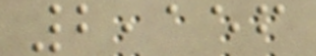2,156
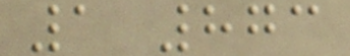1 873
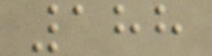188
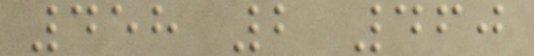458 2 460
